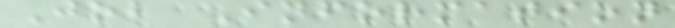Job Information
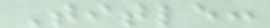Title:
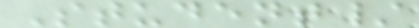Student/
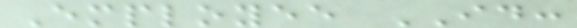Employee ID:
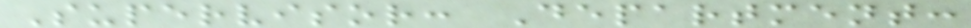Supervisor: Department:
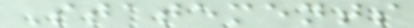Statements
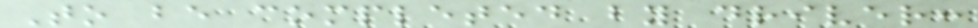To be completed by driver:
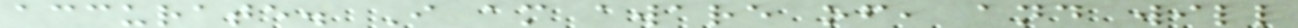accurate. I am aware of, and will
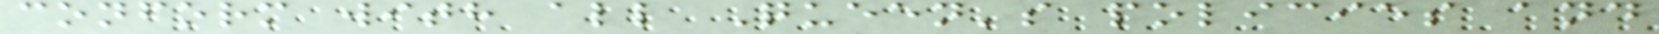conform with all Queen's policies and
